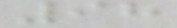98
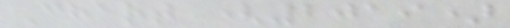Chart (2019)
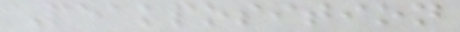Peakposition
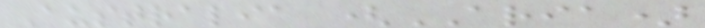Australia (ARIA)
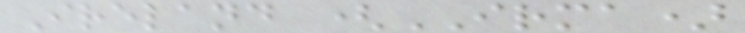Ireland (IRMA)
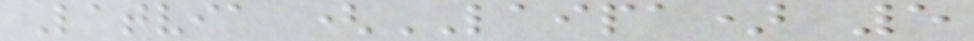Latvia (LAIPA) 5
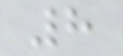8
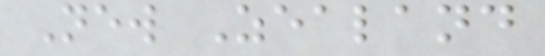New Zealand
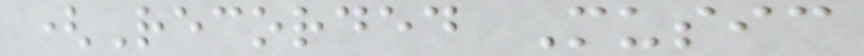(Recorded Music
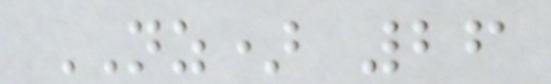NZ) 26
